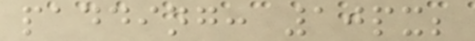padding: 10px;
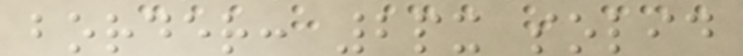border: 2px solid
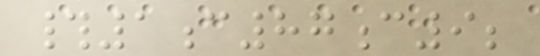#1c87c9;
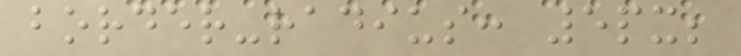border-radius: 5px;
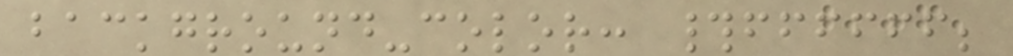background-color: #ffffff;
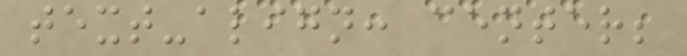text-align: center;
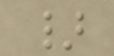}
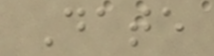Date
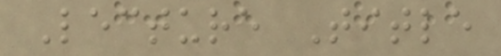Lecture Title
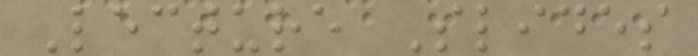Lecture Slides
